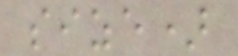size)
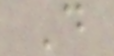D
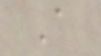A
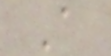A
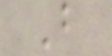B
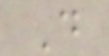D
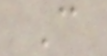C
